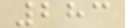283
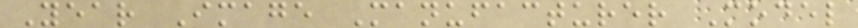Year Image Manufacturer Model
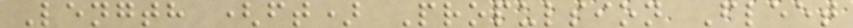Length (ft) Propulsion Fleet
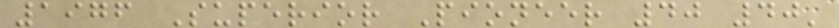1976 Superior Pioneer 40 40'
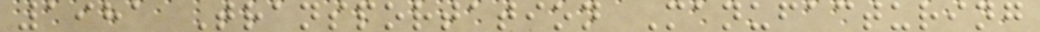1981 Transportation Manufacturing
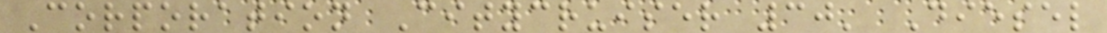Corporation Citycruiser 30' Diesel
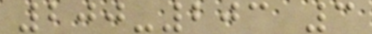200-203 3
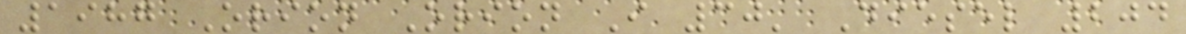1987 Orion Orion I 30' Diesel 204
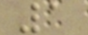1
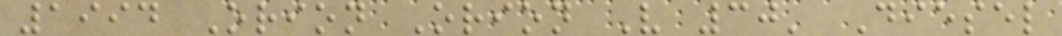1994 Orion Orion V 30' Diesel
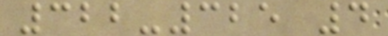322-325 4
